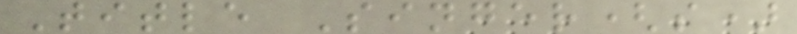Title Singer(s)
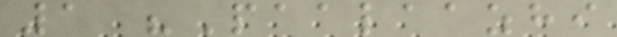1 "Paalaazhi
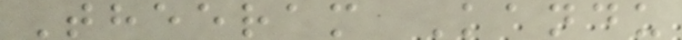Theeram Kandu
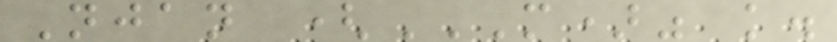Njan (M)" K.
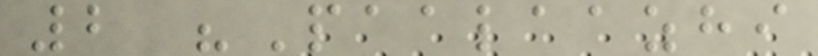2 "Paalaazhi
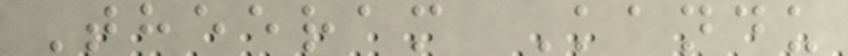Theeram Kandu
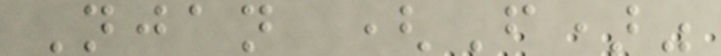Njan (F)"
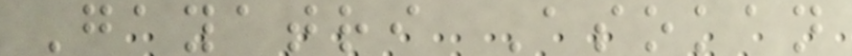Gayatri Asokan
